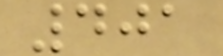401
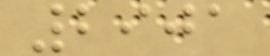2901
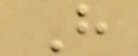H
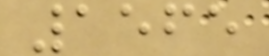1565
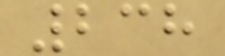238
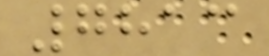7813
